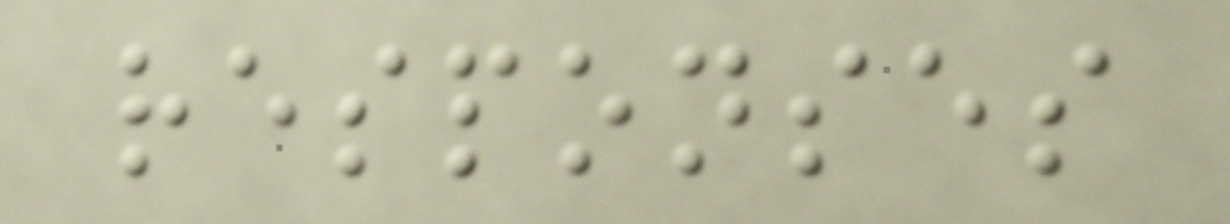responses
